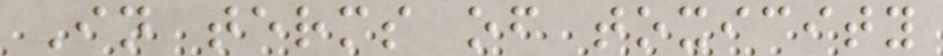In terms of toxicity
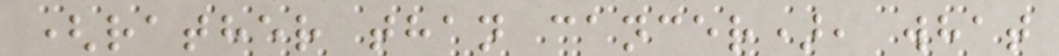(rather than cancer), what
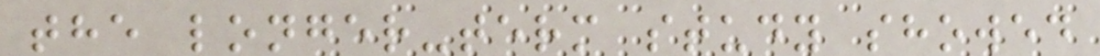the longer-term study showed
